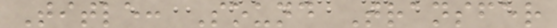Title: Sound Transfer
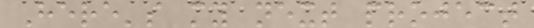Here's my next project
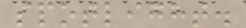spotlight.
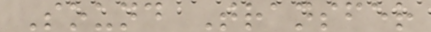Sound Transfer
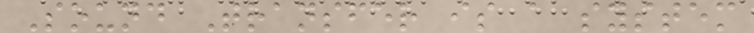Sound Transfer is a system
